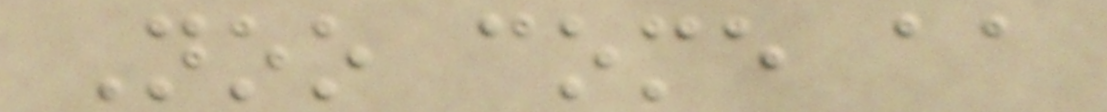Noo come aa
